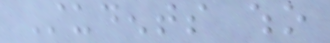Students who
